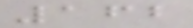162
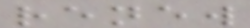renew
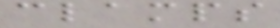clamps
